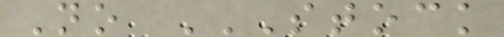No STOCK
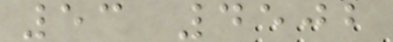53 4502
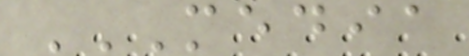MEDIA
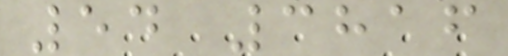54 3816
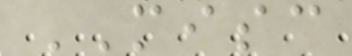MISC
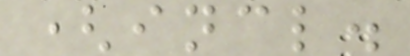(incl.
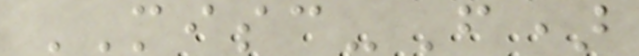MISC-F)
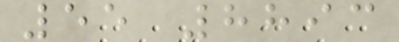55 8893
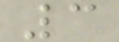3
